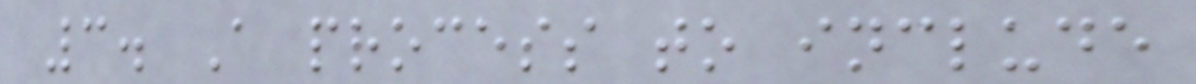3. A process to include
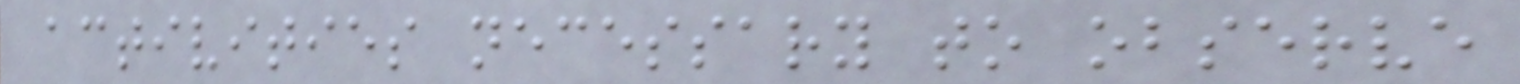activities necessary to observe
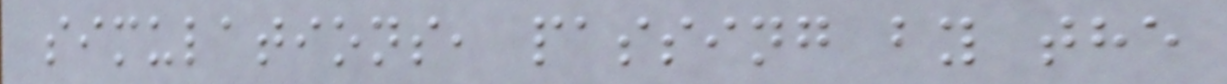simulations, passing by the
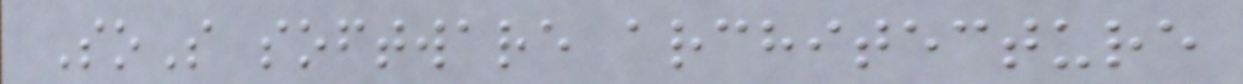SoS software architecture
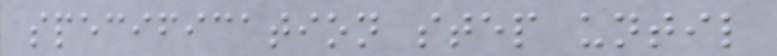specification step until
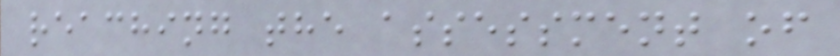reaching the assessment of
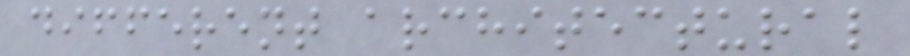different architectural
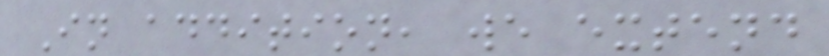In addition, we extend
